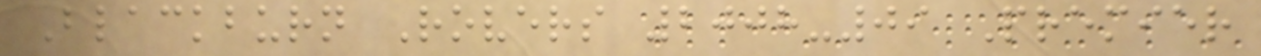Blackburn Rovers 2008-09 Premier
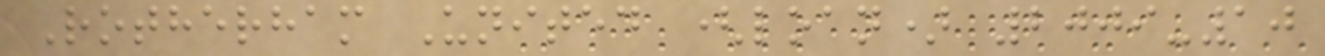Rotherham United (loan) 2009-10
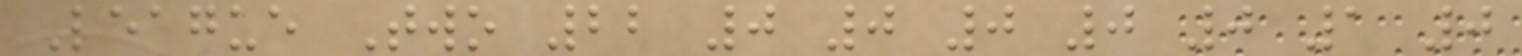League Two 22 0 0 0 0 0 1 0
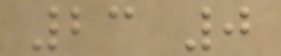23 0
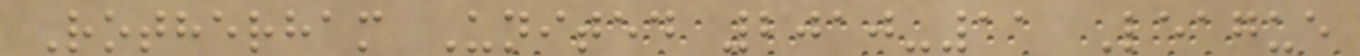Rotherham United 2010-11 League
